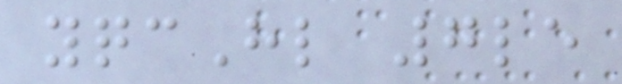yqcHl 7le
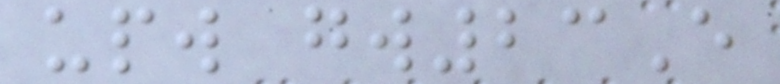upw gw23E
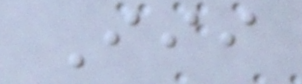Iii
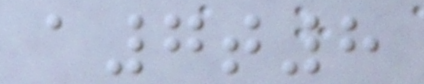a7t8
